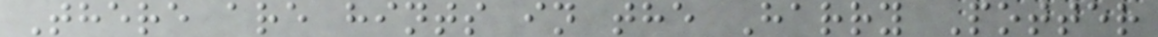There are hints in the Harry Potter
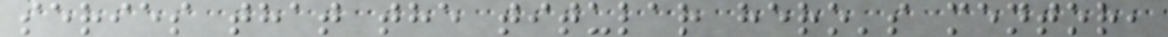series that the titular hero's mentor,
